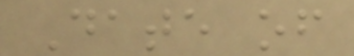Date of
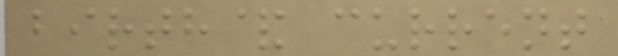birth& current
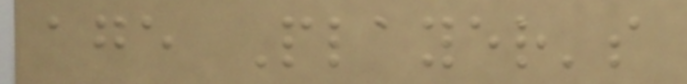age Player's
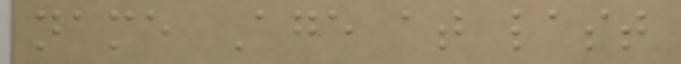name Age at last
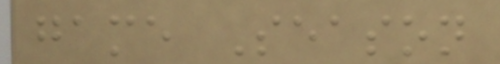game Season
